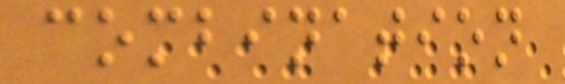combination
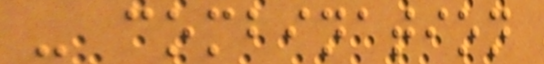- combination
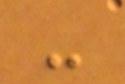-
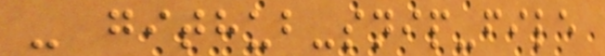- github-snip-file
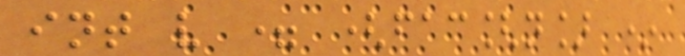int v = (fac[n] *
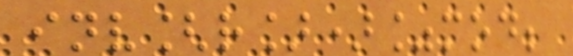inv[r])%mod;
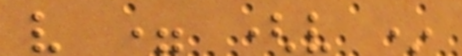v = (v *
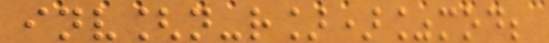inv[n-r])%mod;
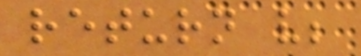return v;
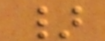}
